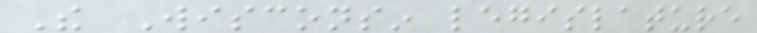The Wisconsin legislature
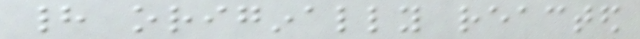had originally reacted
